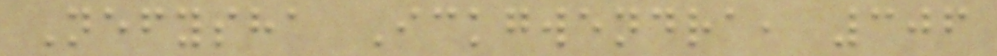Nefysha Ickgwendra, 306
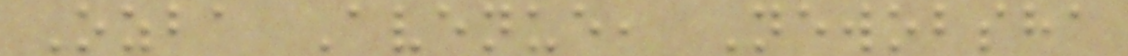Ozba Avenue, Newobsha
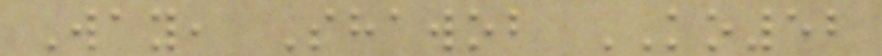Way, Shawob KO52
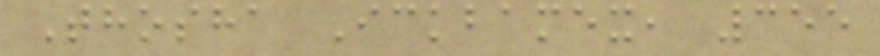Thosha Ickbamex, 355
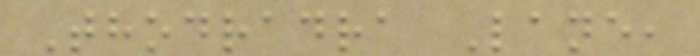Thodradra Lane,
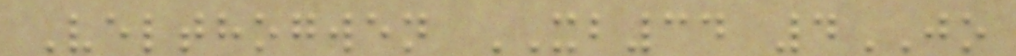Velthogwen XB34 4JO
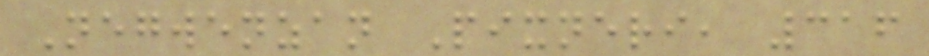Negwenzan Pixneri, 316
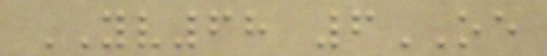YV68 6OE
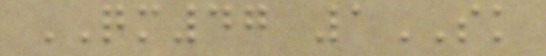QM47 1SK
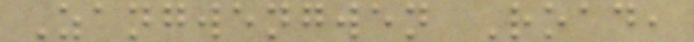Zangwengwen Road,
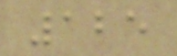125
